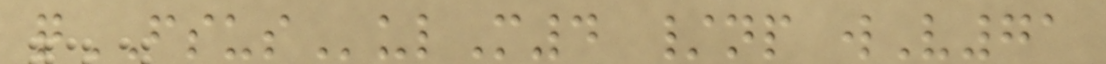qFSUSulM4 /np wV71
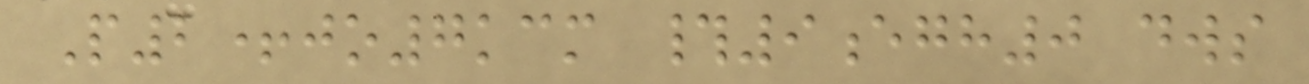P2+jo7kcm #9egh0 dws
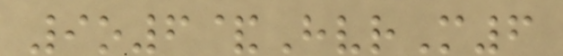9o6&HvrM6
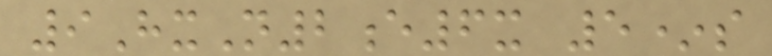9HxN2e6x 5*s
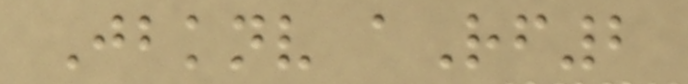Jbknv aRf2
